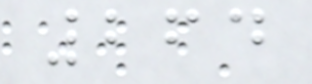264
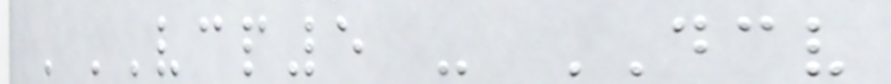'VCP5 - DCV
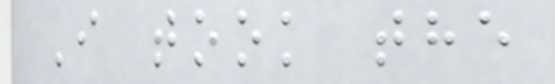I took the
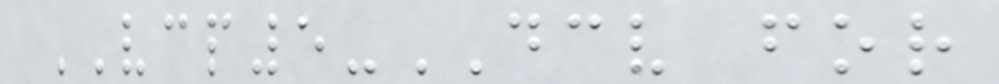VCP5-DCV for
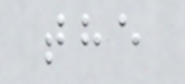the
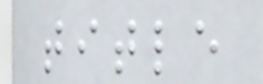title
